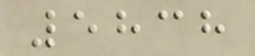5838
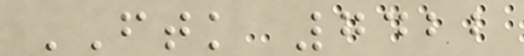FTK 7422
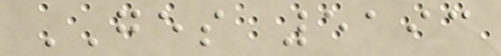GES 5193
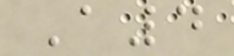A4
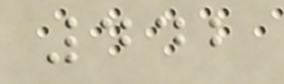442
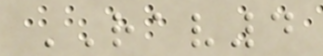RAV4
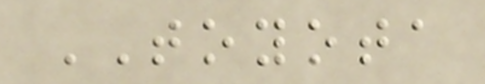TOYOTA
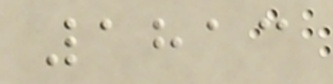1813
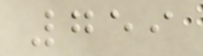759
